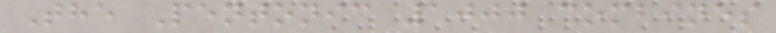The Pentonic 1000 combines
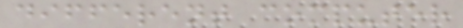different computer
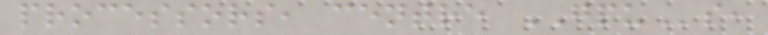processors, centre GPUs,
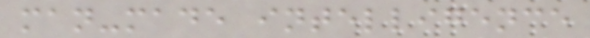man-made intelligence
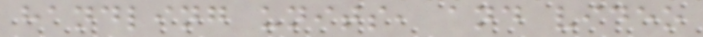handling units, and video
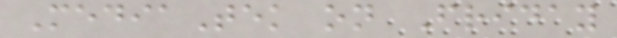MediaTek on Friday
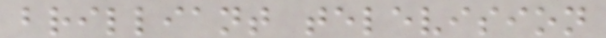brilliant television
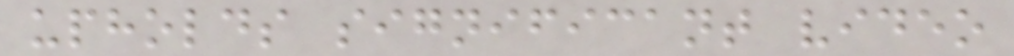upholds significant video
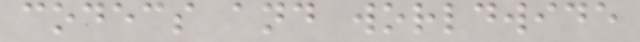codecs and worldwide
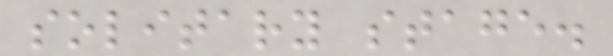solitary stage.
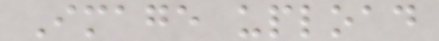Image upload
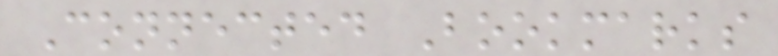Connected Bookmarks
